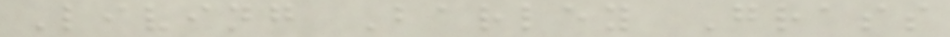Living Barley Grass
